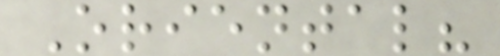Oriental?
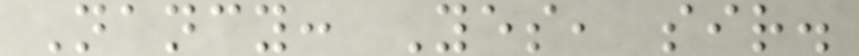Nancy: Yes, sir.
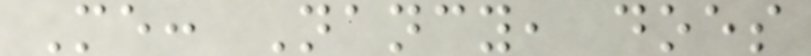Me: Nancy, does
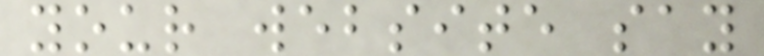your website say
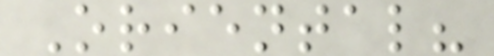Oriental?
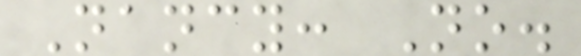Nancy: No.
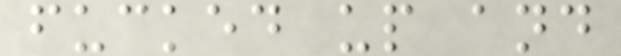fucked up and
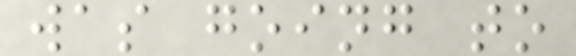was going to
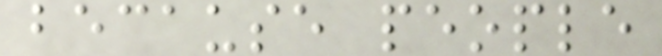because people
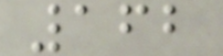162
